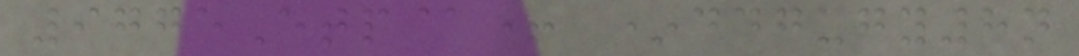9775Etp@+ *ddgugy8n
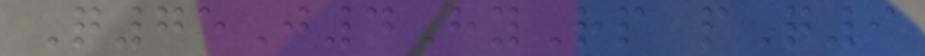Q75J4HyRp pQ9
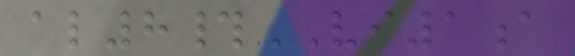al8#VI1a
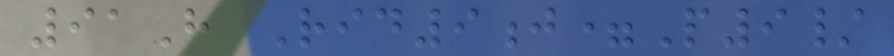91H Rid9j=P9/
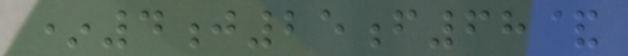*4j25f68&
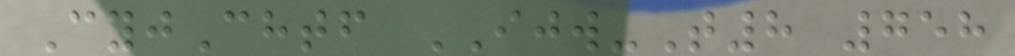CyjChtf IJW-T8 758
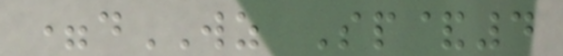=dWZ Sp&4
